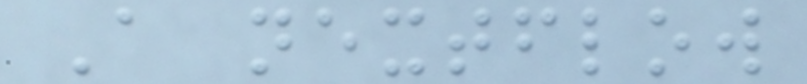A nextflow
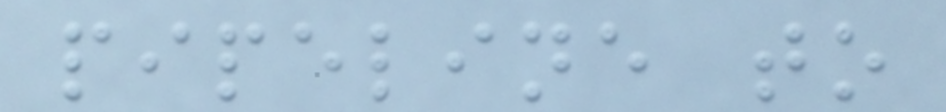pipeline to
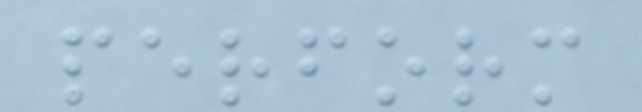perform
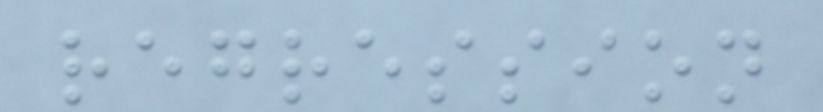regression
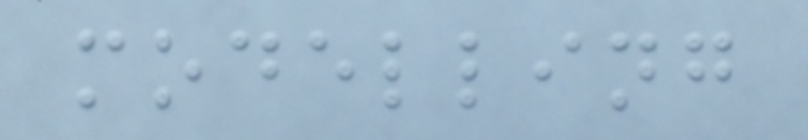modelling
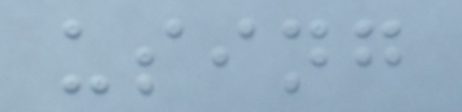using
